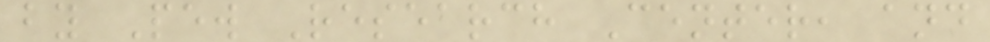by Pew Research Center, and
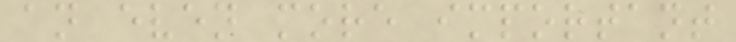an even more important
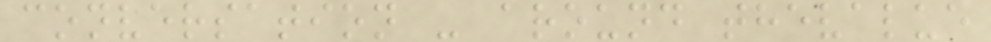conversation - around thevalue
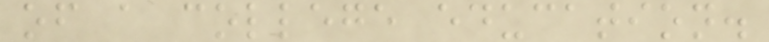of a college education.
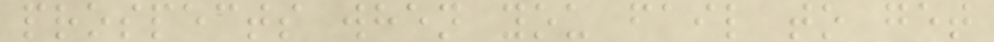prospects when you fail to get
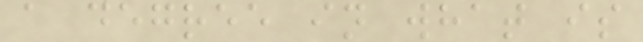a degree in what is
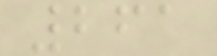261
